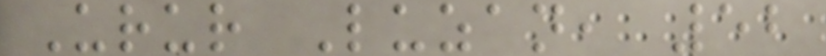Urur Luzan, 52
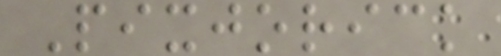Pixjorick
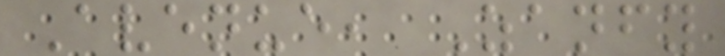Avenue, Zanfy
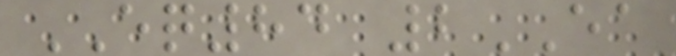EQ84 2EA
